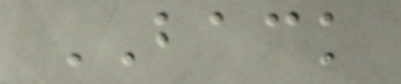BACK
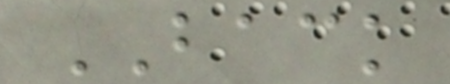BACK
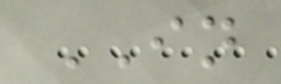IN
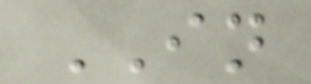IN
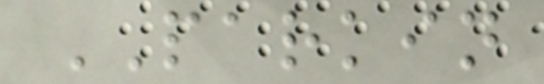PARKIN
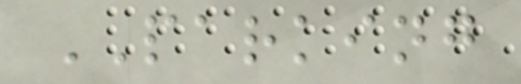PARKING
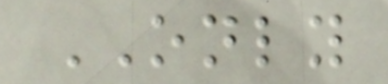ONLY
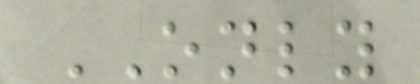ONLY
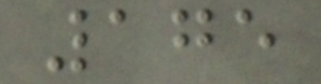175
